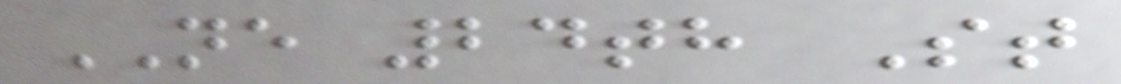NE 24th St
